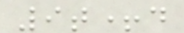9t+d
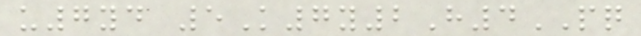u7yd 5K7y2H4PQ
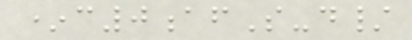*c0afS-d/
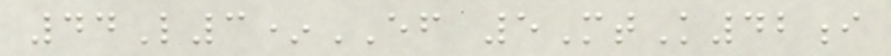44L3*EF 5MtK42i
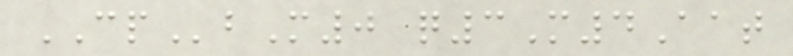CPbM0 q3M4Aat
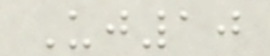Uj10
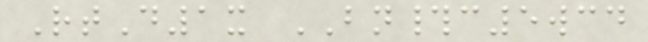RtD1x BN#c5wcd
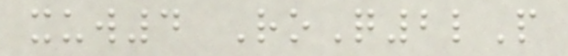xuw4 RoQ2lP
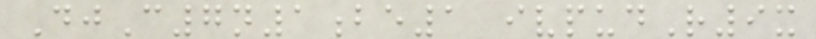DjC7n1be1 ivpudR9x
